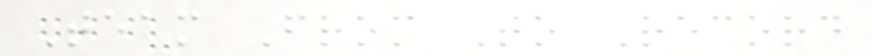Team From To Record
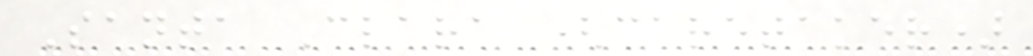Santa Clara (caretaker)
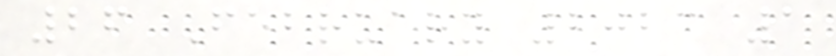26 February 2023 1
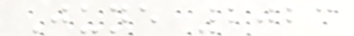June 2023
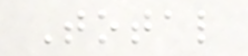Total
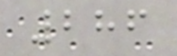286
